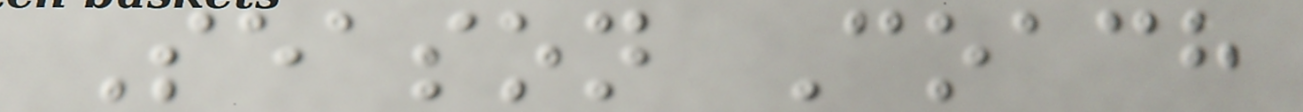Season Coach
